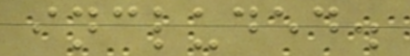included.
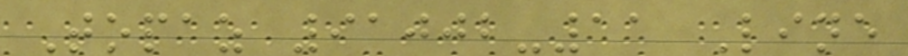Topaz 91002-11 Line
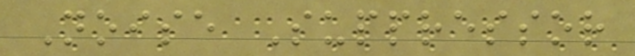Noise Suppressor
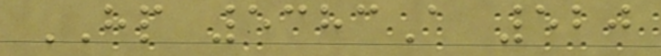HP 5383A 520
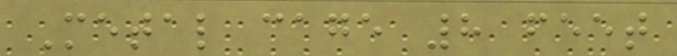Metal cage 8 feet
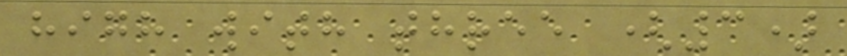high with three (3)
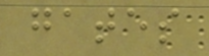gates
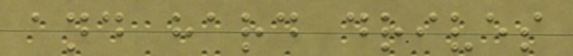and hard drives
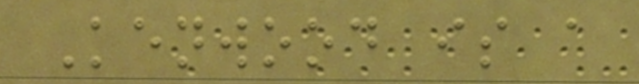Kenwood is a
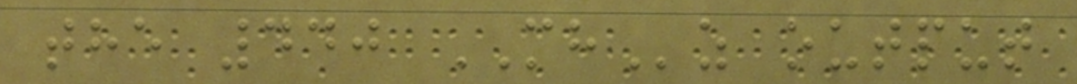the 440 MHz output
